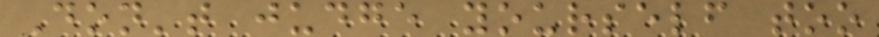Don't judge yourself too
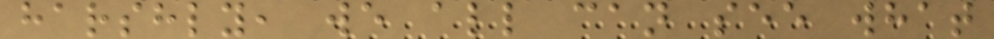harshly, we all can see what
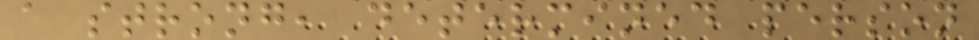a strong, determined person
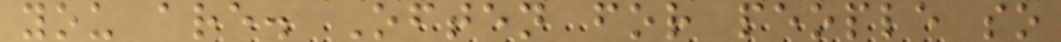you are. Often for people so
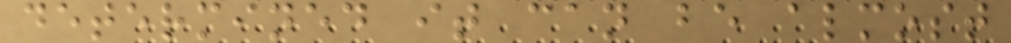determined it can be almost
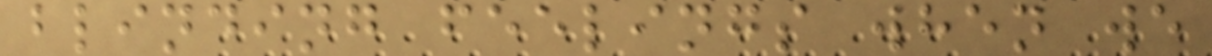blinding feelings when we
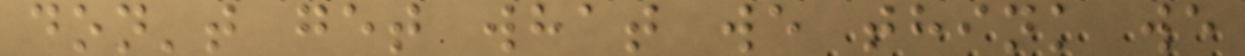don't get what we think we
